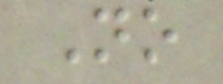No
